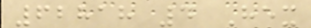62818 4 Hex
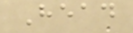Head
